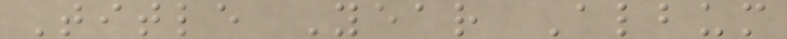Title Year Album
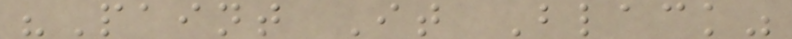"Paint It Black"
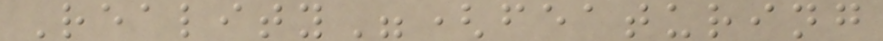Reality"(featuring
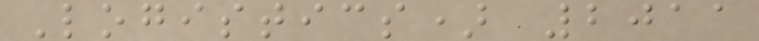Logistics) 2011
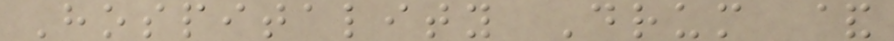Hospitality Drum &
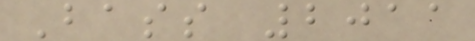Bass 2011
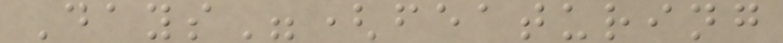Days"(featuring
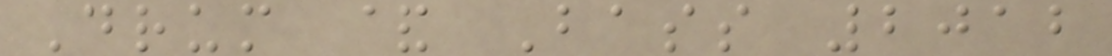Drum & Bass 2012
